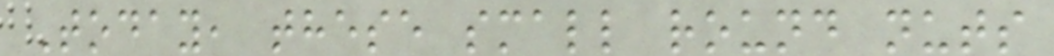Today, these small round nuts
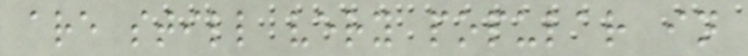are still very popular in
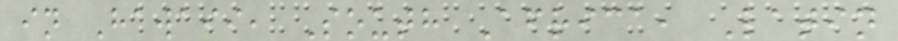in Hawaii, South Africa, Latin
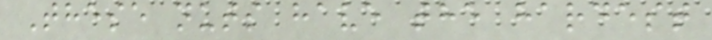These nuts have the hardest
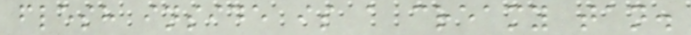flesh inside is a creamy tan.
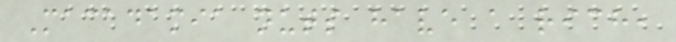Macadamia nuts have a rich,
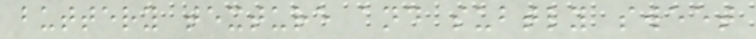buttery texture and subtly sweet
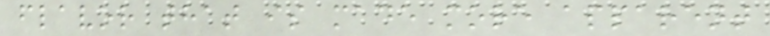flavor that is made more apparent
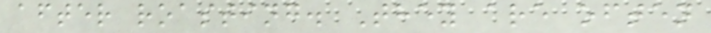after roasting. They are often
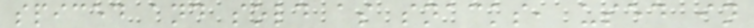spiced and sold as snacks, used in
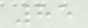85
